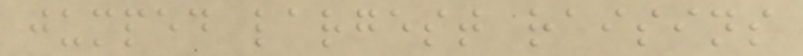jumped largest raisins
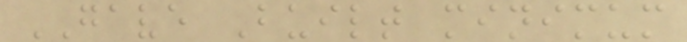GAVE Built minimum
